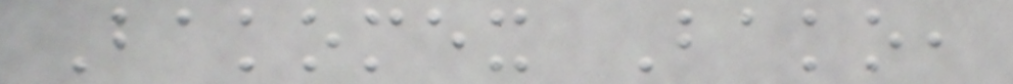Bakomex Bako,
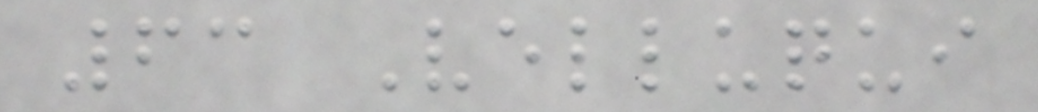63 Velluqui
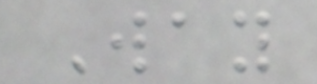Way
